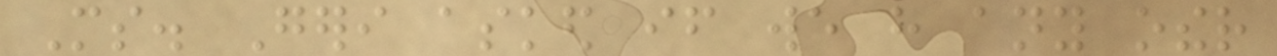Ms. Geri asked if we have any other
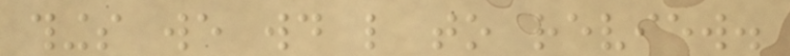things we would like to review.
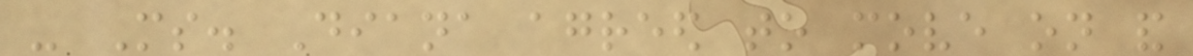- Ms. Diana agreed to move on and
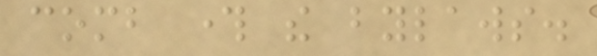comb through the bylaws.
